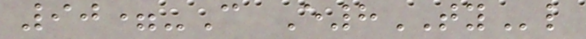90=-C E8TYl
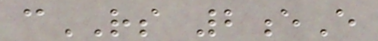cRS 2eE
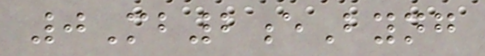0Mb2eByng
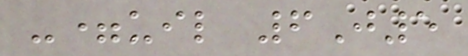-=uil 6J5
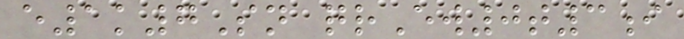e1k7Sn qrEw0t3i
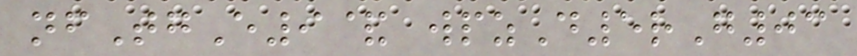nfTgE9& wpzD5rG03
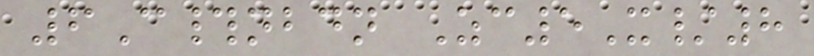6C#nbdn Zc5X/8
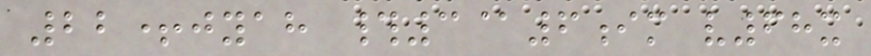22+jyah #3@6im v68x
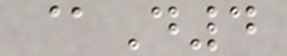@D4
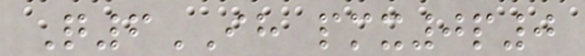Q6IH pmx0p0
